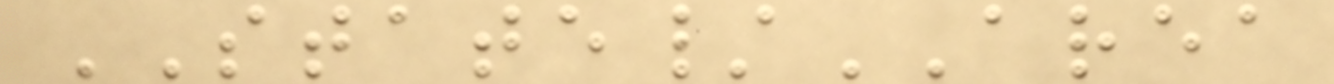STATE/AREA
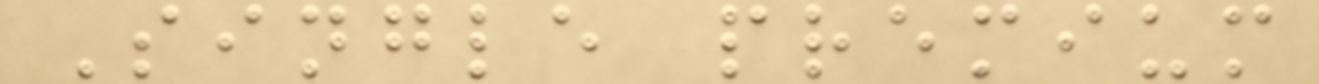Single premium
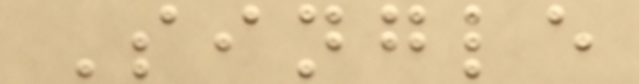Single
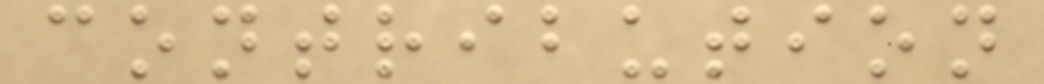contribution
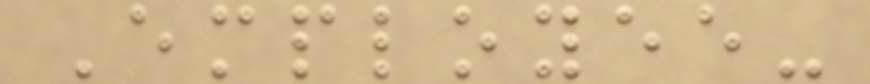Employee-
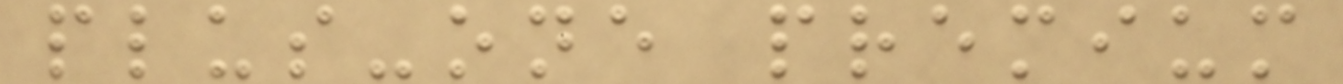plus-one premium
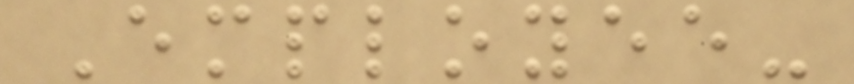Employee-
